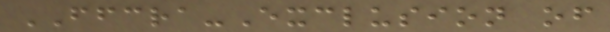FFCRA-Exclusion of
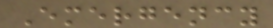Emergency
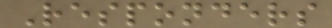Responders
